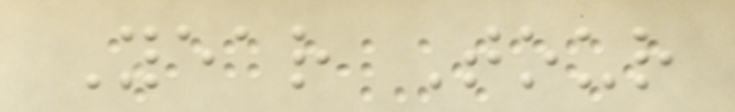Year Tour
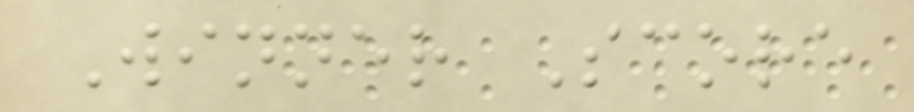Winner Score
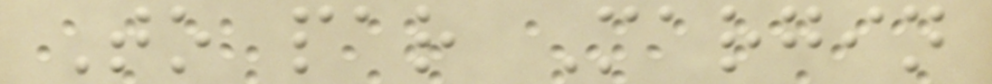To par Margin
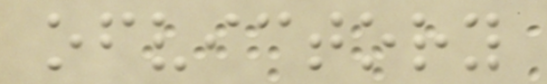ofvictory
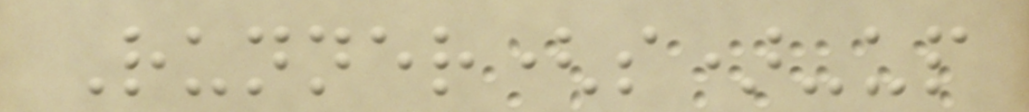Runner(s)-up
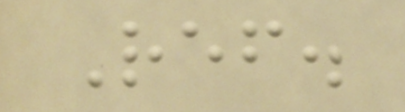Ref.
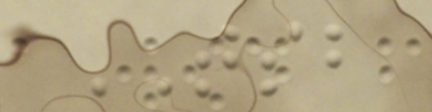TSB
